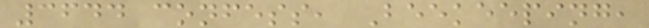3644 confess, Beekeeping,
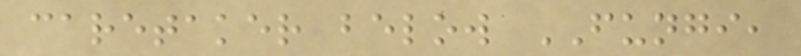caretaker below FUNGI,
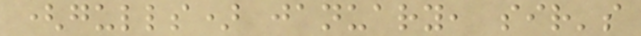(gulls) january, sir's
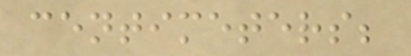centimeters;
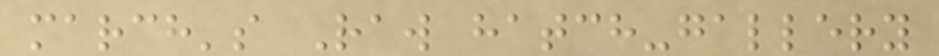march's Raw hatch-gallery
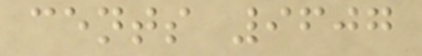cents 9607
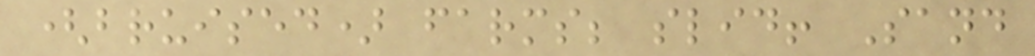(bruised) farms; slid! Sand
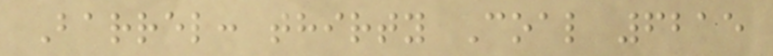Barrel: thirty Coal 6215
